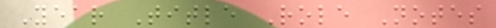Year Title Role Notes
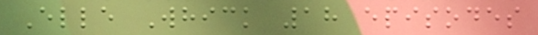Elle Whick 18 episodes
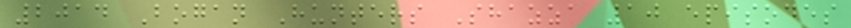2014 Bogan Hunters Shazza 10 episodes
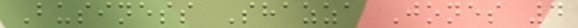Business Shazza Jones 4
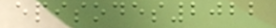episodes2022
